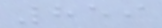859
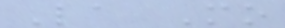La Mo
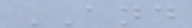AND
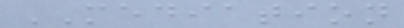MEDIATION
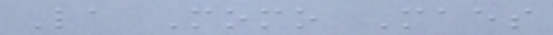La Momo Maes
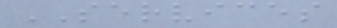SERVICES
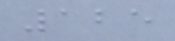125
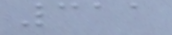311
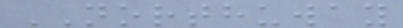NORTHUWAY
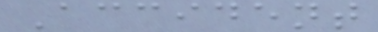Accident
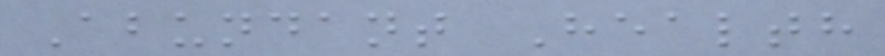Abundant Health
